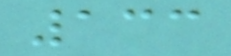133
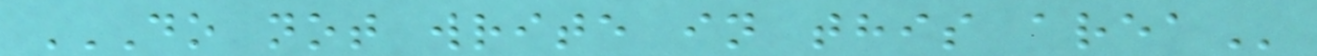DO NOT WRITE IN THIS AREA
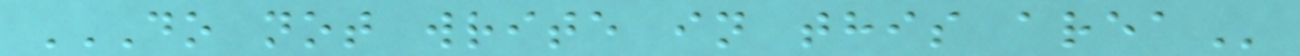DO NOT WRITE IN THIS AREA
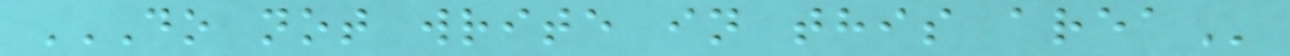DO NOT WRITE IN THIS AREA
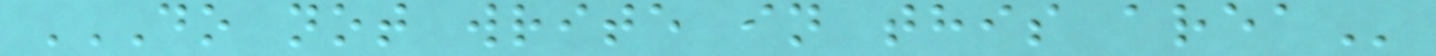DO NOT WRITE IN THIS AREA
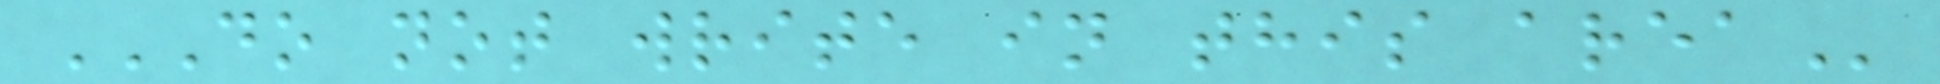DO NOT WRITE IN THIS AREA
